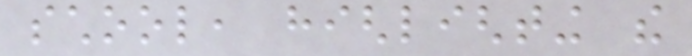school, highlighting the
